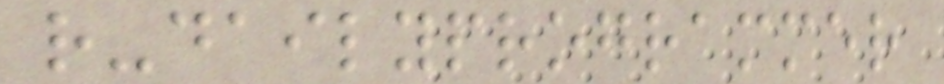r-dailyprogrammer
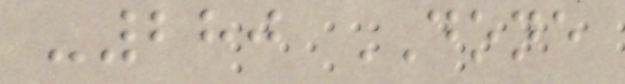-280 DONE
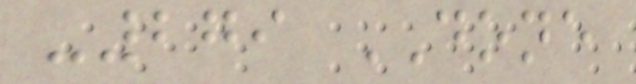-279 DONE
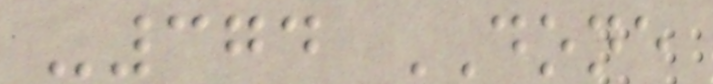-374 DONE
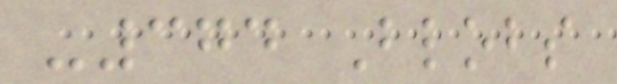-374 Blobs
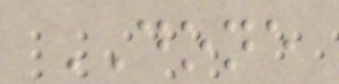DONE
